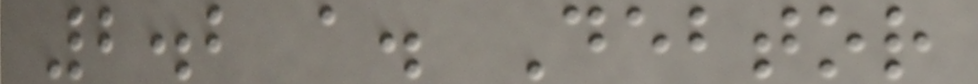2.2 a. Debtor
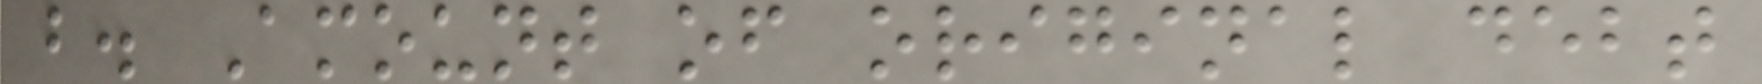b. Amount of original debt
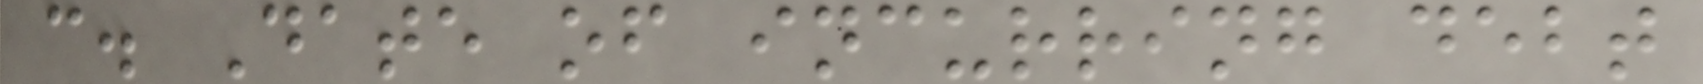c. Date of incurring debt
